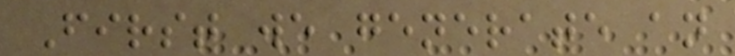First we generate an
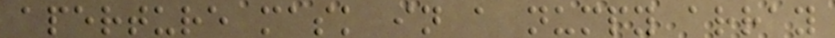aperture mask in a numpy array
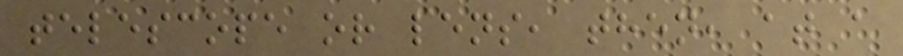telescope or lens, then, at a
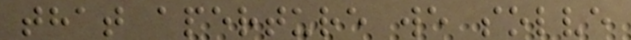that aperture we solve
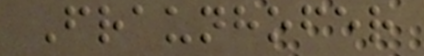Fraunhofer
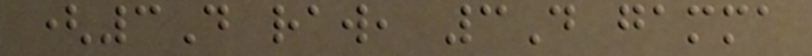(3D raw, 3D gamma
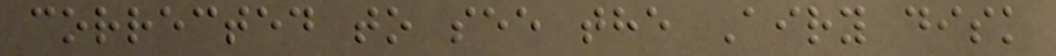corrected to see the Airy disk
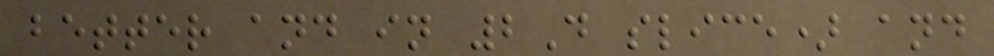better and in 2D slice) and
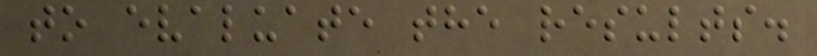to evaluate the results.
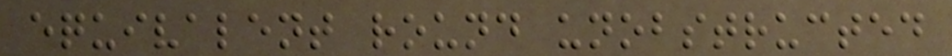equivalent round unobstructed
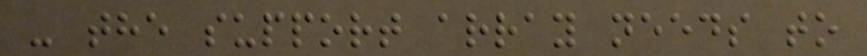- the support array needs to
